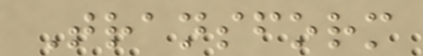Transform
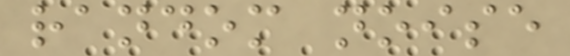random noise
